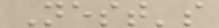Nest's
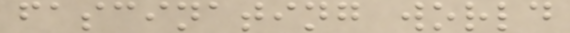fascinating world
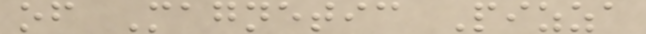of Magnetic Pizza
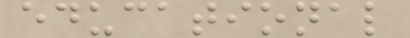educational
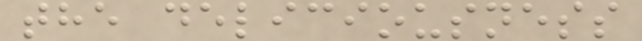the deliciousness
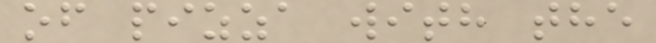of pizza with the
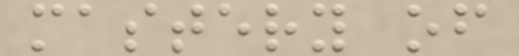mastery of
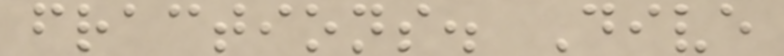fractions. Dive
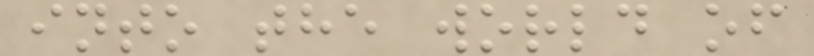into the world of
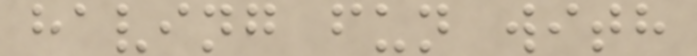having fun with
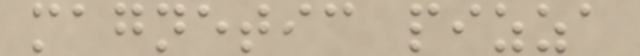magnetic pizza
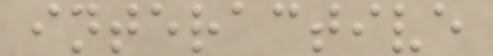interactive
